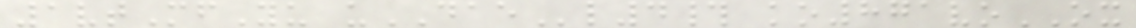1vtMfYu uDAEl4# ko871voOX
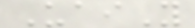UaiY
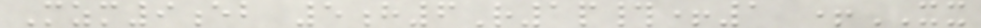Mzm9eb 5h6R1p#+1 +XX
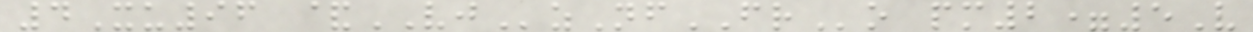4Xu96 &VJzNfFRo pm2=5V
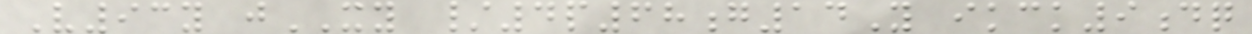V93y jXY /4p68g14Y ikck9dq
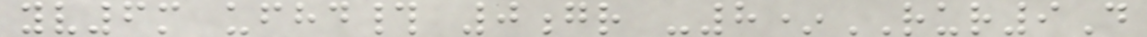yv6m ufhd# 0gr -8*RUR9D
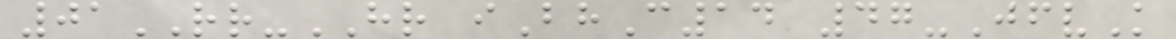01RR-HR iBhC14 47-JfvK
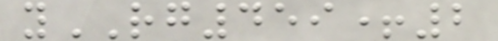yRG459+2
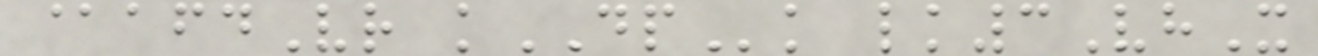@afdVr kDPk lk3VhX
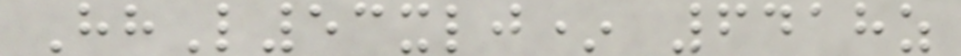HhL53xlj* 6418z
